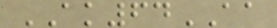AK64AA
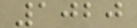1020
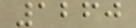1260
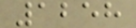1258
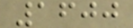1600
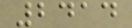2414
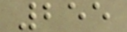255
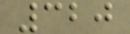320
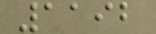1192
